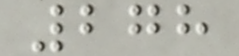278
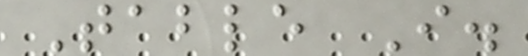Table I.
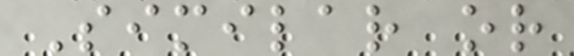Similar or
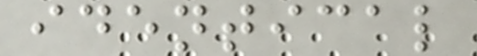identical
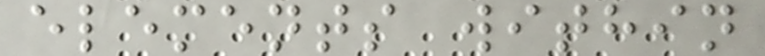elements within
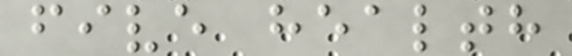five health
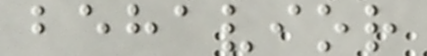behavior
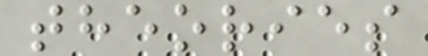theories
